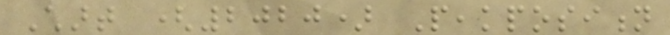Chart (2020) Peakposition
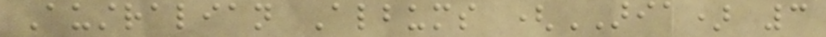Australian Albums (ARIA) 3
